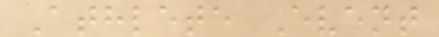Athlete Event
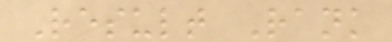Result Rank
